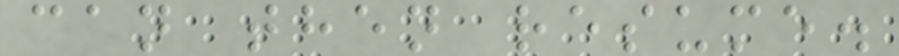can then resume.
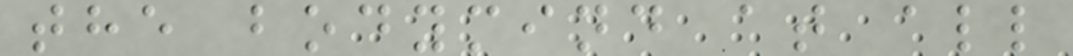the bodymind at all
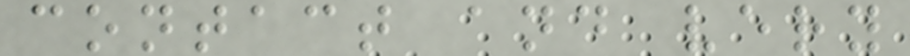contact and very
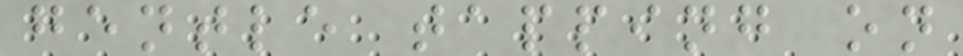gentle tapping on
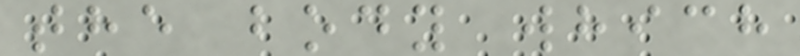the body which
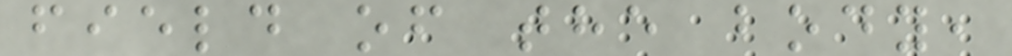field of the body,
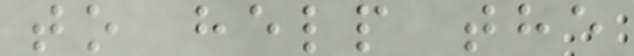to help the
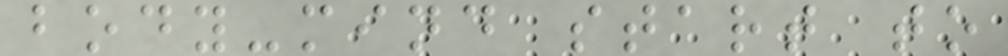body-mind start to
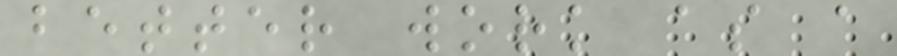better work as a
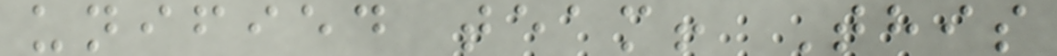unified team! This
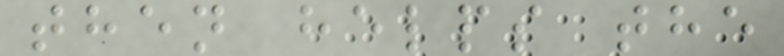then helps the
